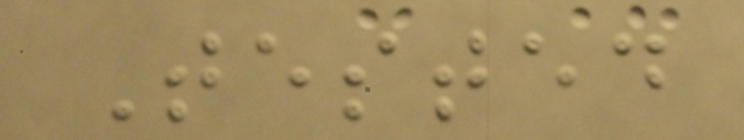Tested
